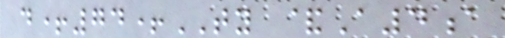d+74+TY &A4a
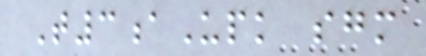T3aUpk sgm
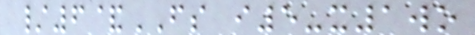/6&FS i5-x1wo
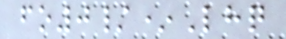fo0/*Lhq
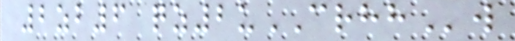2zb6 qz2uCRHHw
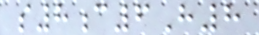s8c6H8
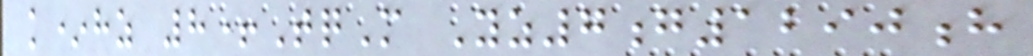k*hz 8+TqM Yz7g1290h
